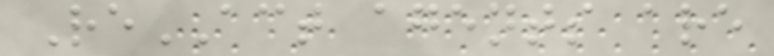ReACT agents are
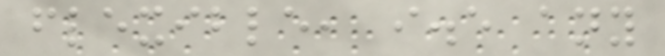flexible, i.e any
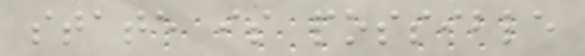state is possible
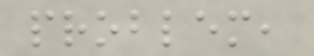problem,
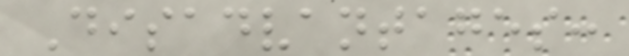Disadvantages:
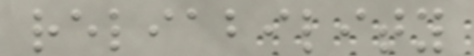reliability
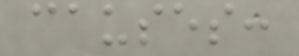causes:
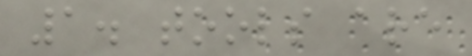1. tools are
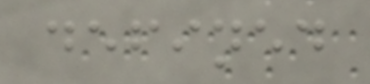defined
